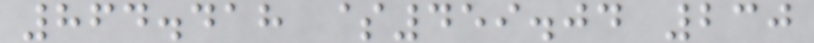864.418 $459.04 230
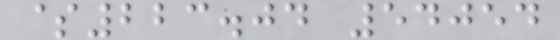$223.04 54054
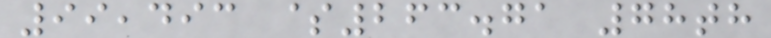99,493 $263.71 78th
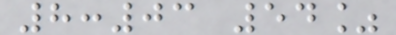8:03 54%
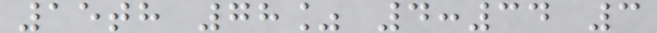15th 78% 4:34 3
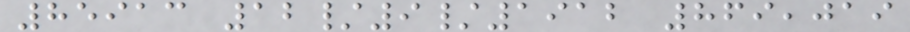85913 12/9/1912 869,019
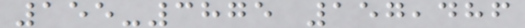155-3875 157,486
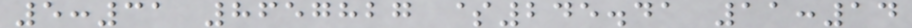5:31 8657827 $245.41 11:14
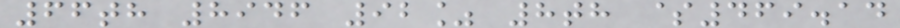66th 8946 92% 8th $469.14
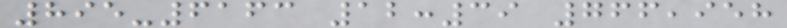895-6163 12:39 766,958
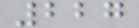227
